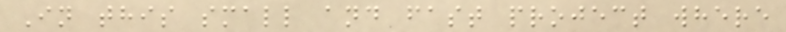In this small and fast project where
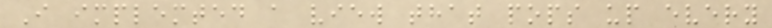I implemted a view that pops up every
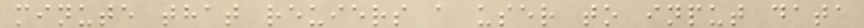minute that reuiers a user to input data
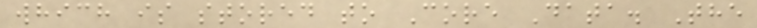which is stored to Core Data. The
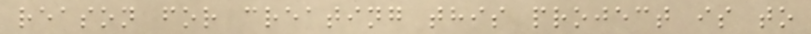reason for creating this project is to
